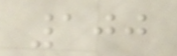100
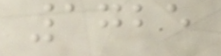1725
